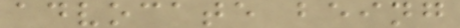advocate being
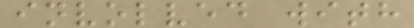involved with
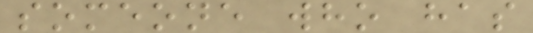someone who has
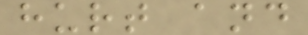hurt and
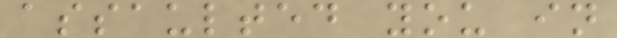assaulted you in
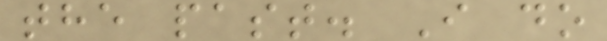the past. I do
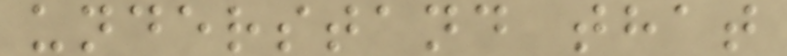understand that
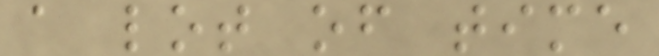a lot of time
